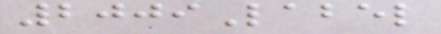2009Label
